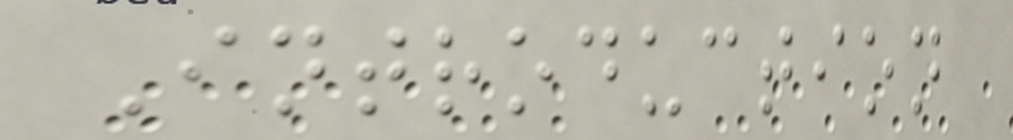Introduction
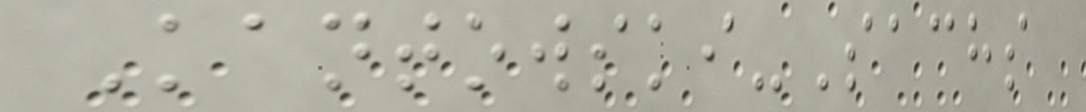Kantowski-Sachs
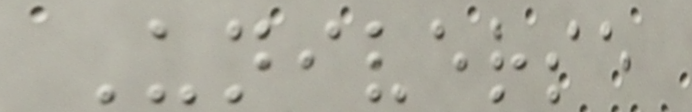Universe
